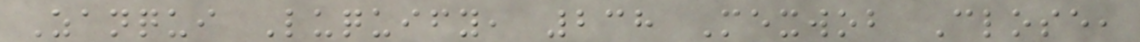Zanqui Luquify, 238 Mexwob Close,
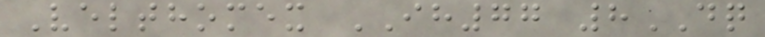Velthomex IH77 8DQ
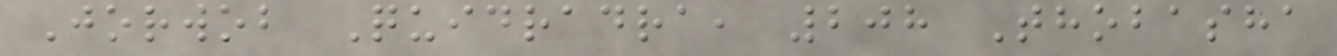Jorwob Quidradra, 208 Thobasha
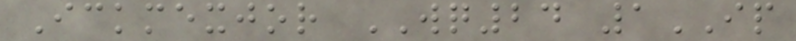Ickmexjor WQ24 1IP
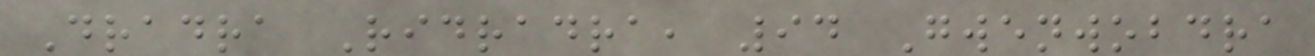Dradra Ridradra, 94 Gwenwobdra
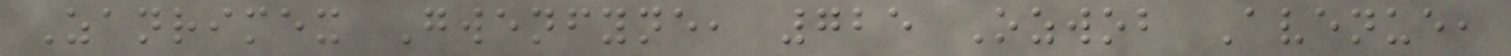Zanrimex Gwenfyne, 725 Ozwob Avenue,
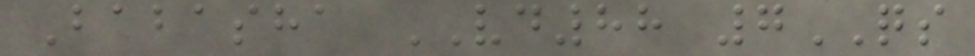Babasha VD88 7QS
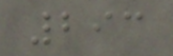293
